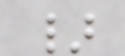}
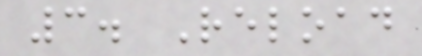3. Reload
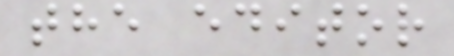the editor
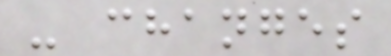- changes
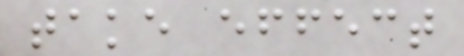take effect
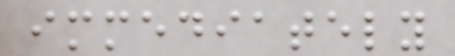immediately
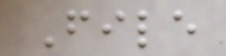File
